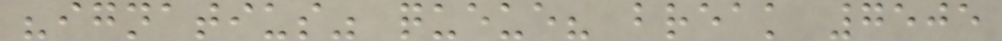"ignatius" queue? break 7505
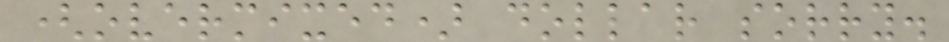(overmixed) dollar sorry.
